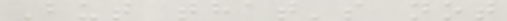But that's not
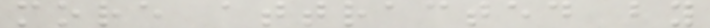more attracted by
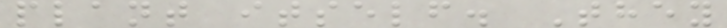plant itself. They
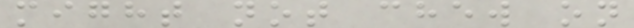might not chew on
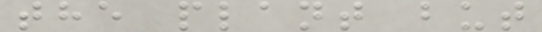the plant but
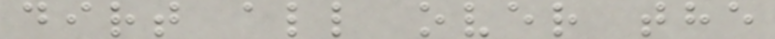dirt all over the
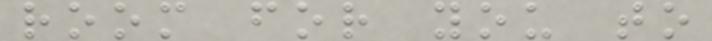room for you to
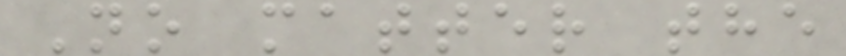No matter the
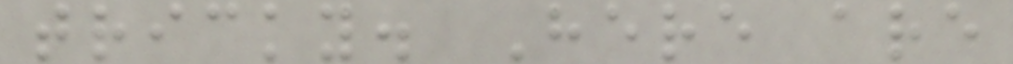tricky. Here are
